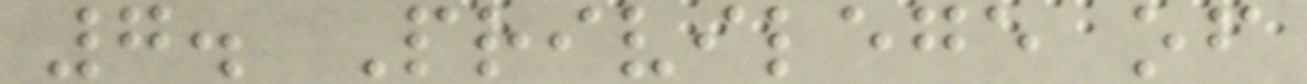7. Privilege of
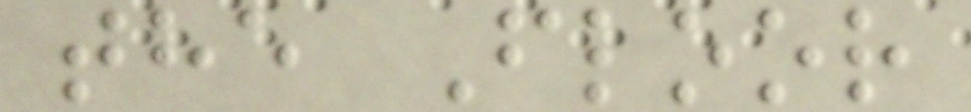the Floor
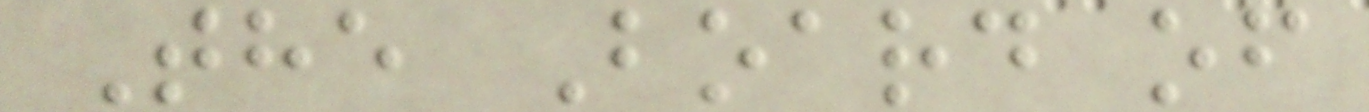The Board of
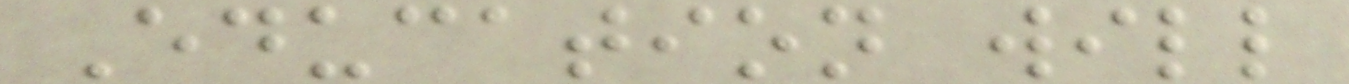Education will
